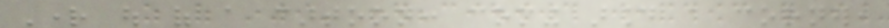Right out of a cartoon: coming around a corner,
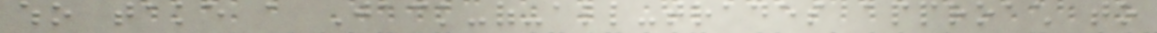who take a Jack-of-all-trades approach to
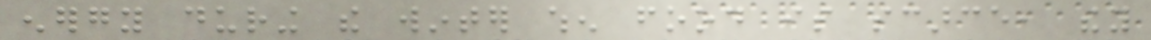energy during the winter when food is scarce, they
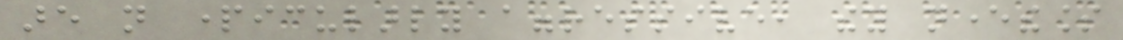are not particularly aggressive, they nevertheless
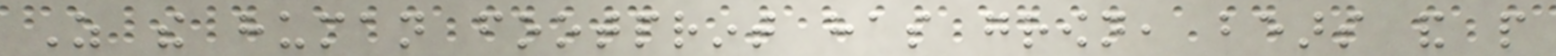As the human footprint has grown, bears and people
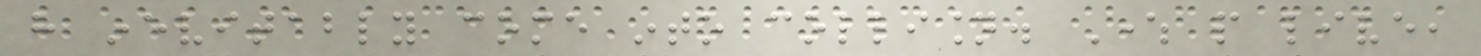have inevitably come into collision. Where people live,
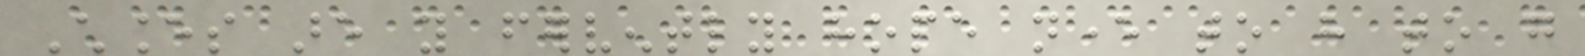Chances are you fervently hope never to have to go
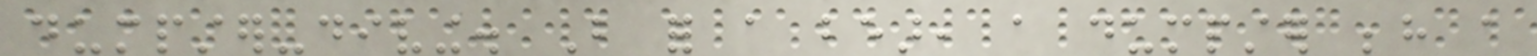dumpster-diving. But for a bear, a dumpster behind a
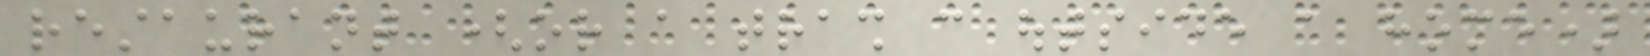restaurant (or a trash can outside a home)
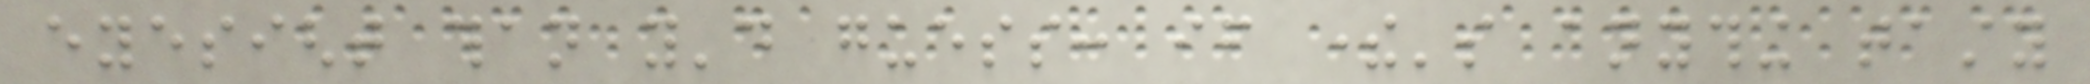eyesight than you'd guess: if there's anything tasty
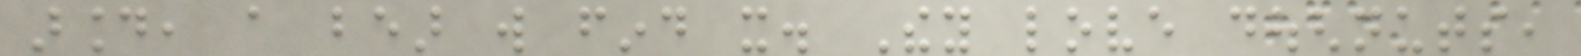around, a bear will find it. They love doughnuts,
